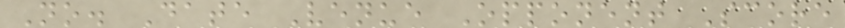No. Date Venue Opponent Score
